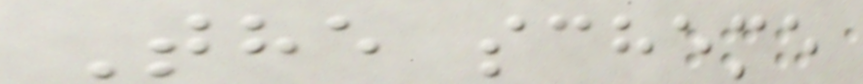The scheme
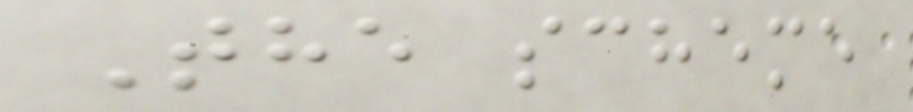The scheme
